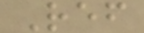Ref
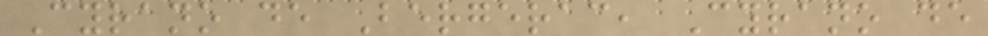Cyrano de Bergerac, Cyrano de
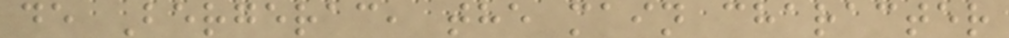de Bergerac, the main character
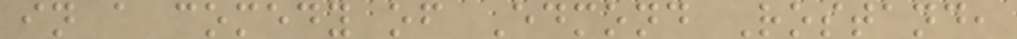in a comedy of Edmond Rostand,
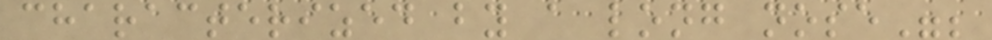characterized by a long nose";
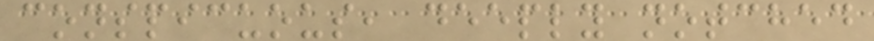conspicuous, deeply notched
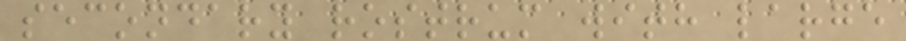secondary rostrum with large
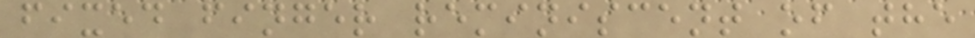fixed finger reminiscent of the
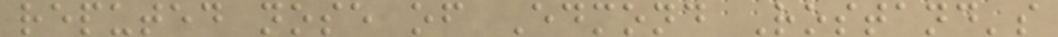reputed nose of Edmond Rostand's
